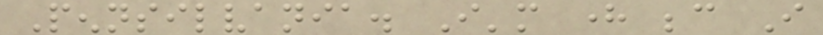Pennsilvania. I'm here because I
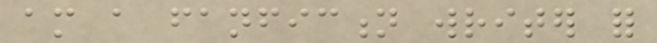am a fanfiction writer for
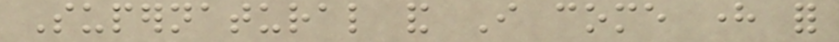Supernatural and I come here for
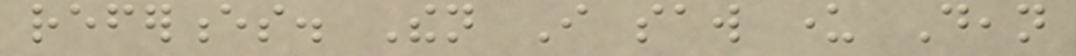references. Then I saw under Dean
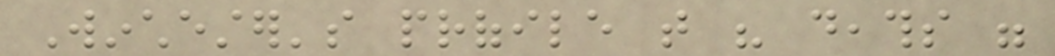Winchester's profile that his deaths were
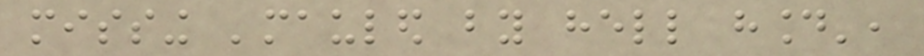missing 'mauled by hell hound',
